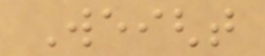Weight
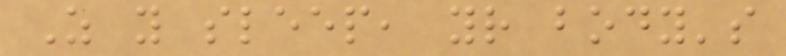As you sleep, your body's
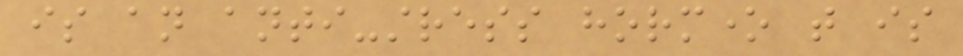is an anti-stress hormone that is
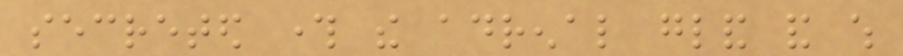secreted through the adrenal gland and which
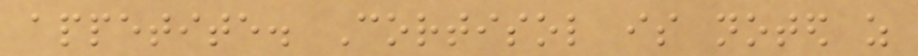appetite. Cortisol is noted as
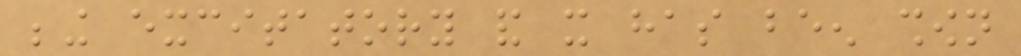being excitatory and it has been shown
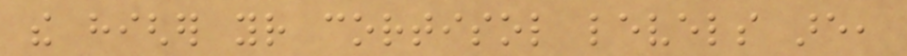the higher your cortisol levels are,
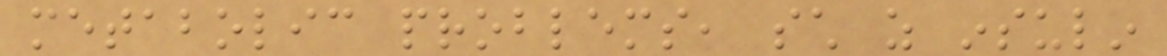metabolic problems, such as insulin
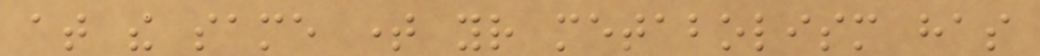at the same time your metabolism has
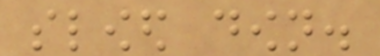slowed down.
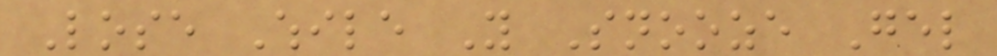Lose While You Snooze Gel
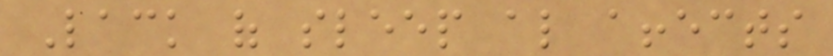Lack of sleep also affects
